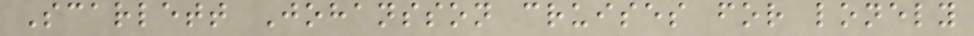Scarlett Johansson cruises for lonely
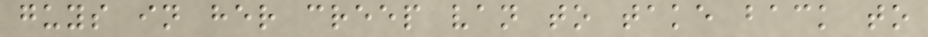guys in her creep van to take back to
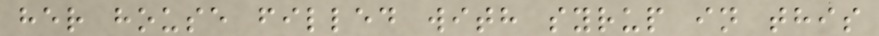her house filled with syrup in this
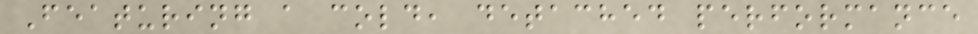Featuring a cold, detached performance
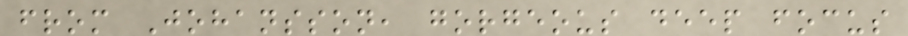from Johansson, gorgeous deep focus
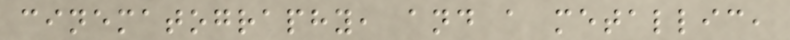cinematography, and a metallic,
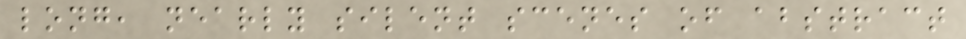long, nearly silent scenes of abstract
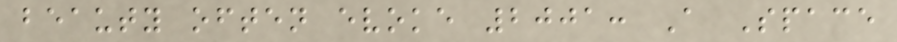beauty often evoke 2001: A Space
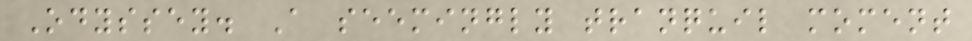Odyssey. A seemingly tranquil moment
